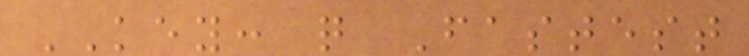KEY: q Fastest
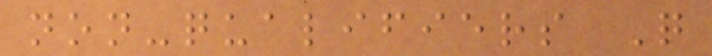non-qualifiers Q
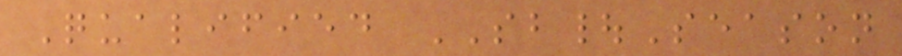Qualified SB|Season
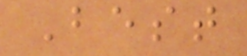Best
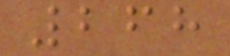268
